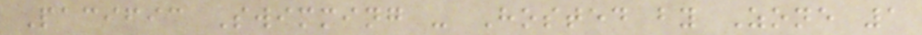Pacific Swimming - Hosted by Zone 1
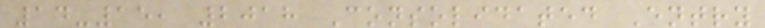14-15, 2018 Consolidated Entry
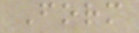Form
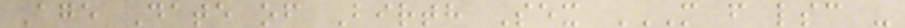Age Date of Birth Sex M F LSC -
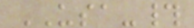USA-#
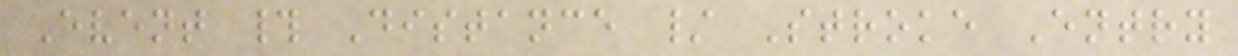Event # Distance / Stroke Entry
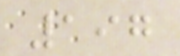197
